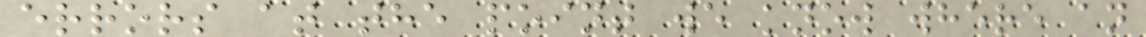errors at the point we know where an
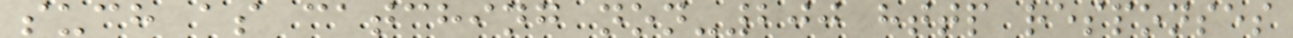such as catching non-200 http responses
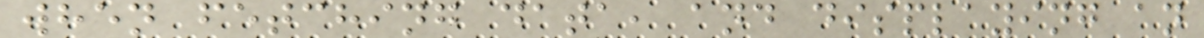when fetching data, and displaying an
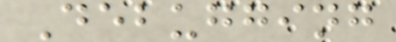Debugging
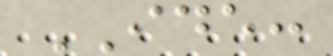IDE:
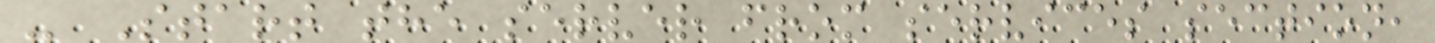- Start the server from services section,
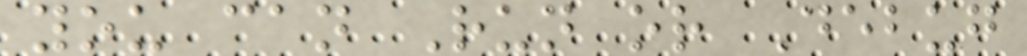you can Run or Debug
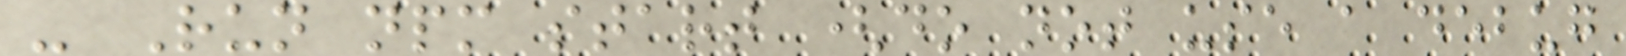- Run npm start (do not use a debug
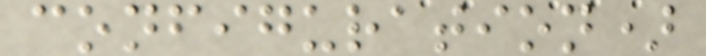configuration)
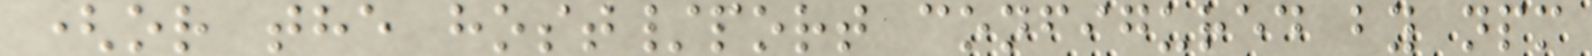(or the host/port configured by npm
